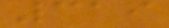319
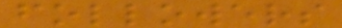followers
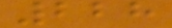228
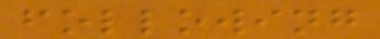following
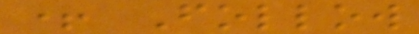+ Follow
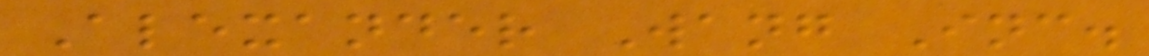Alexander Wang Inc.
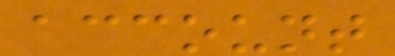account
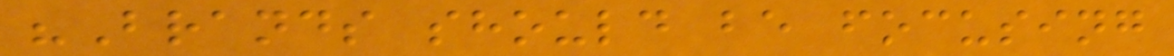"Brands should be focusing
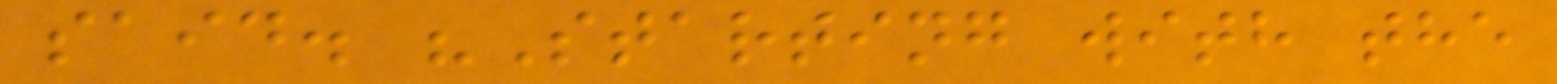said. "Starting with the
